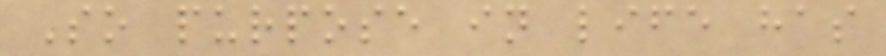So purpose in life has
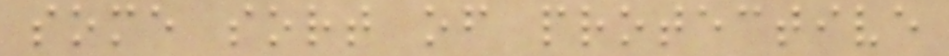some sort of protective
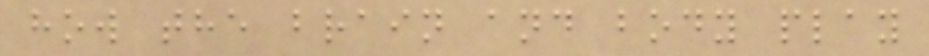how the brain and body play
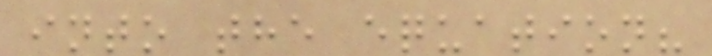into the equation?
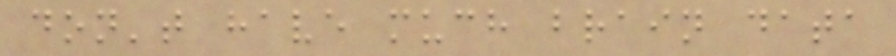don't have much brain data
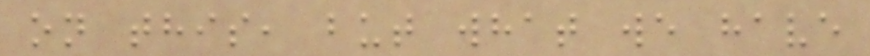on this, but what we have
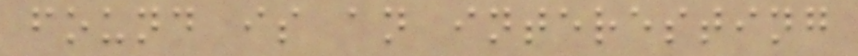found is an interesting
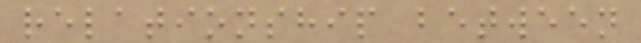relationship between
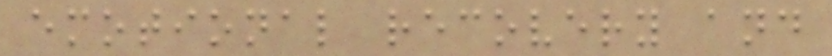emotional recovery and
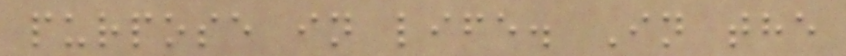purpose in life. In the
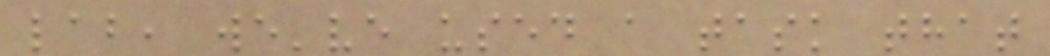lab, we've used a task that
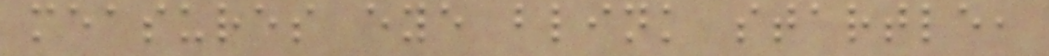measures eye blink startle,
